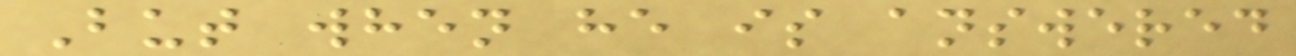But when he is answered
